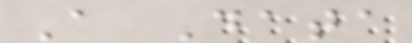A Data
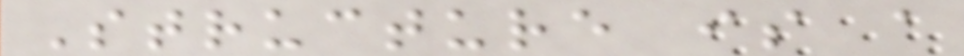Structure is a
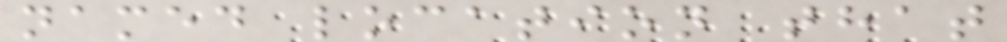named location that
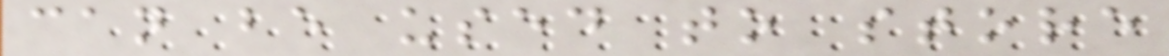can be used to store
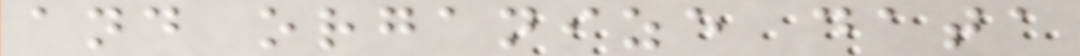and organize data
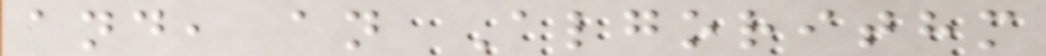and, an Algorithm
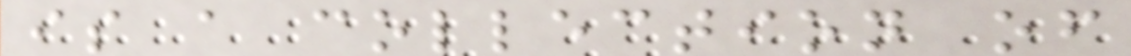is a collection of
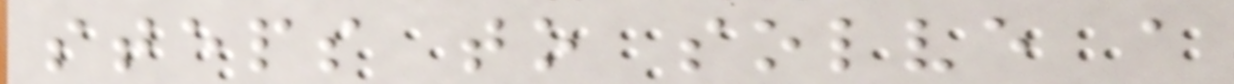steps to solve a
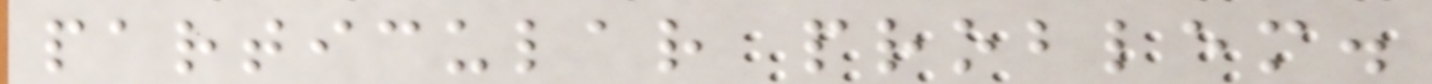particular problem.
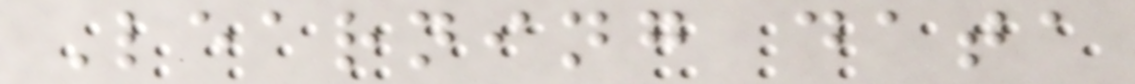Learning data
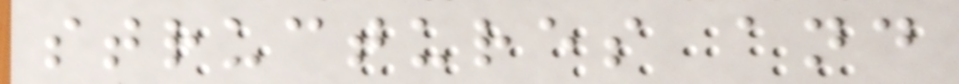structures and
